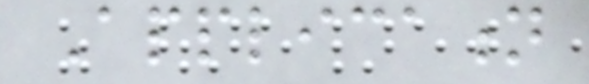Application
